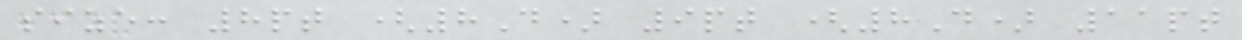size: 8pt (8D) 9pt (8D) 11pt
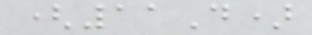(11D)
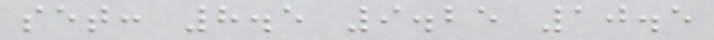set: 8.5 9.25 10.5
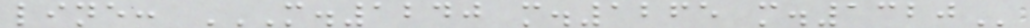line: M.1240 M.1265 M.1320
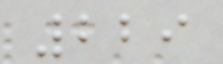229
